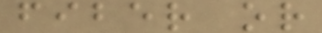fiber or
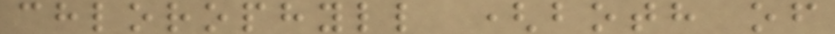chlorophyll (both of
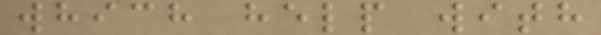which help with
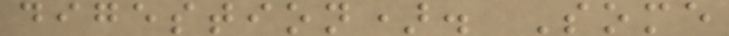digestion). Some
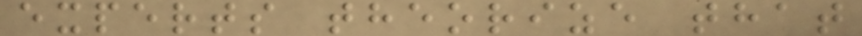experts theorize that
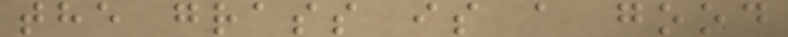the grass is a good
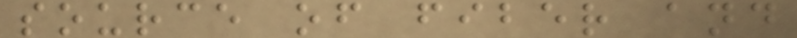source of fiber and
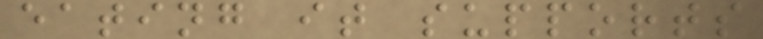eating it supports
